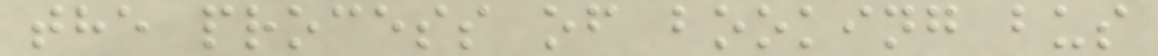the process of booking bus
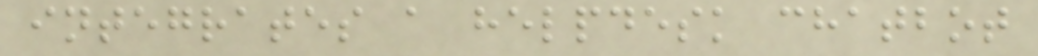integrates a helpdesk chatbot
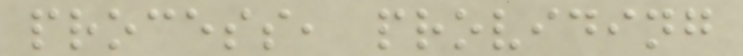process, providing
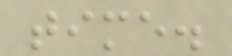time.
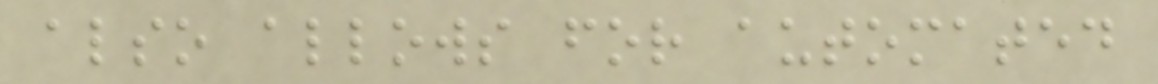also allows for automated
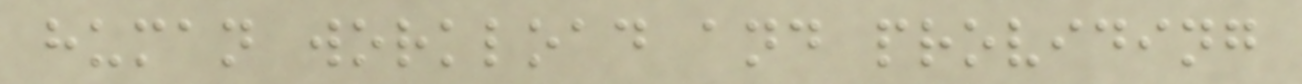human workload and providing
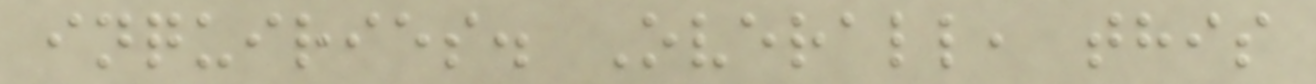inquiries. Overall, this
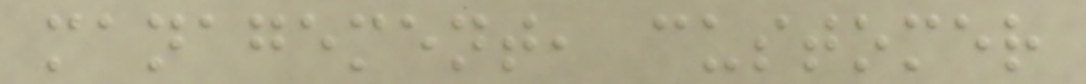management, customer
